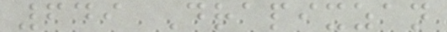649 Drapixzan
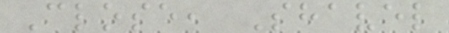Close, Shavel
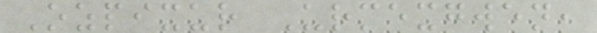Ozpixur Urmexgwen,
